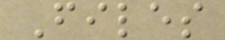Files
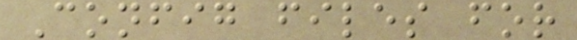Config files for
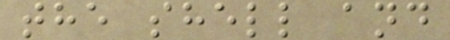the shell and
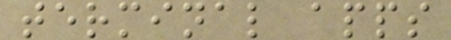terminal apps
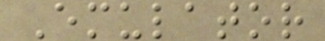Emulator
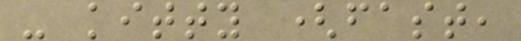- kitty (fast,
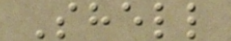Shell
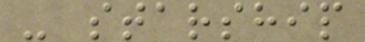- starship
